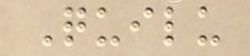Quilu
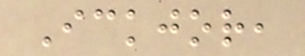Ickjor,
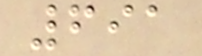691
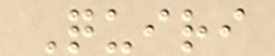Quiri
